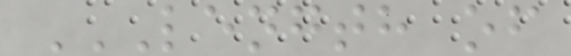LENGTH OF
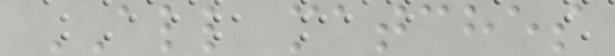ALL matches
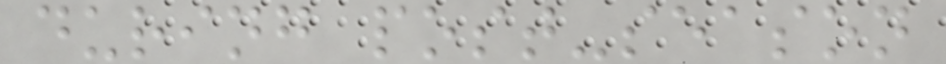during post-season
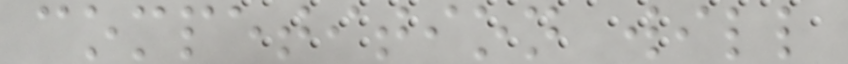competition will
